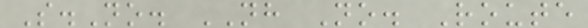S.No. NH No. Route
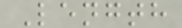Length
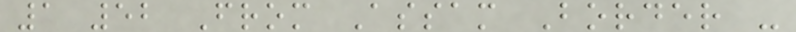1 52 From Assam Border -
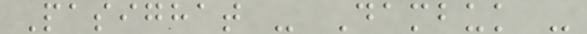Pasighat - Dambuk -
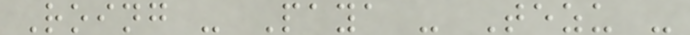Roing - Paya - Tezu -
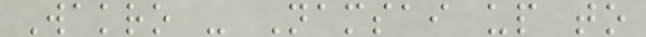Wakro - Namsai up to
